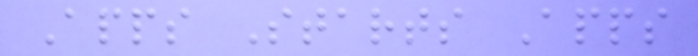Apps Starts Apps
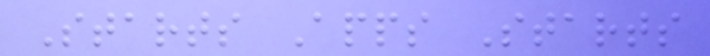Starts Apps Starts
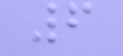6
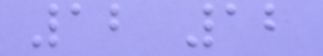12 12
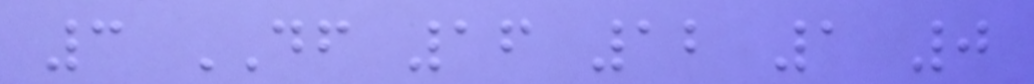3 DF 16 12 1 0
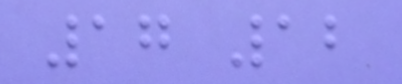17 12
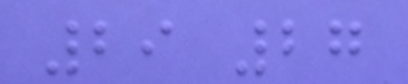29 27
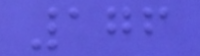176
